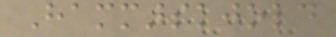Hammarskjold
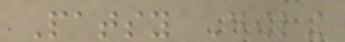Patsy Dowling
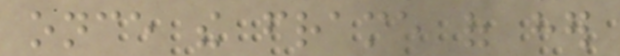once the frame of her
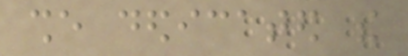she dedicated the
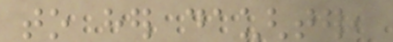to her daughter,
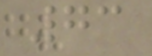73
